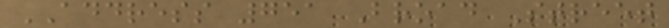ADDRESS 751 Broad Street
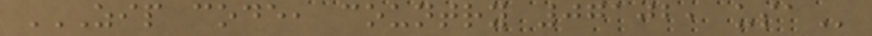ZIP CODE, COUNTRY 07102, USA
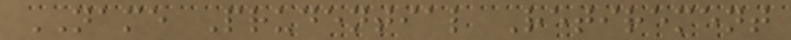NAME Prudential Retirement
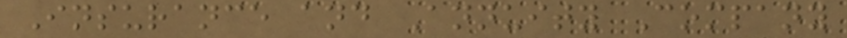Insurance and Annuity Company
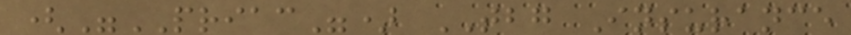("PRIAC") TBG Insurance
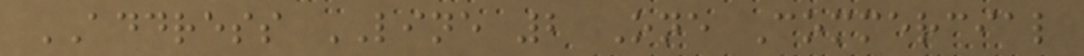ADDRESS LINE 2 One Commercial
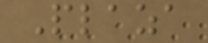Plaza
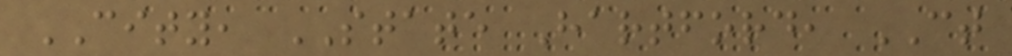CITY, STATE Hartford, CT
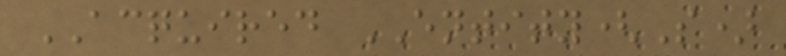ACQUIRED ENTITY(S)
